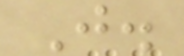J.
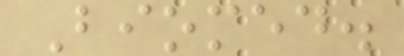Biomed.
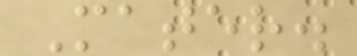Mater.
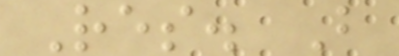Res. B
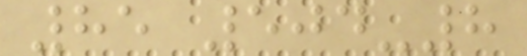85 504-8
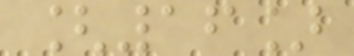[16]
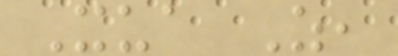Xua Z,
